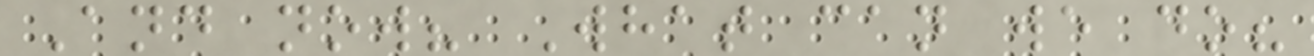And now? What can we do?
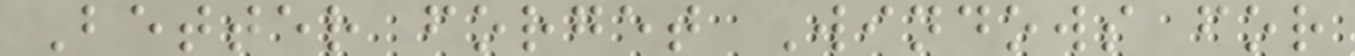Better forget Windows for
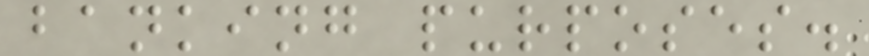banking purposes.
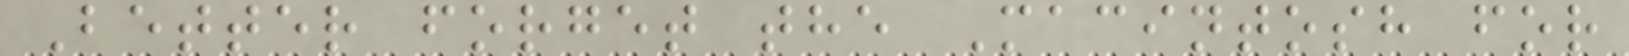Better forget the Macintosh for
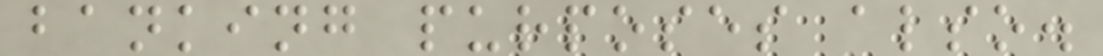banking purposes also.
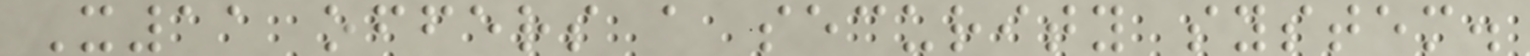X11 offers a security system.
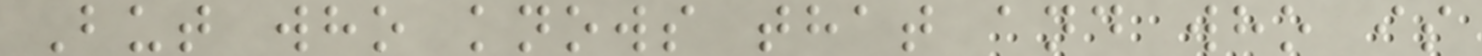But who knows that and who is
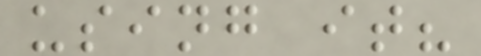using it?
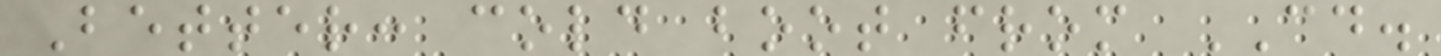Better: cold boot from CD.
